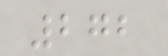272
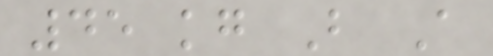45 kg B A
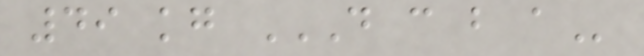49 kg D C B A
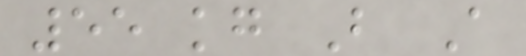55 kg B A
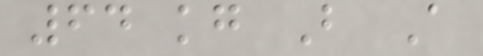64 kg B A
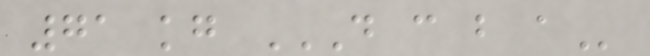71 kg D C B A
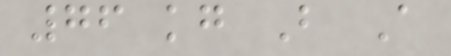76 kg B A
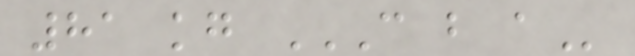81 kg C B A
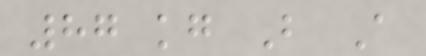87 kg B A
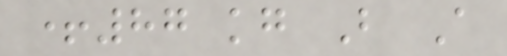+87 kg B A
